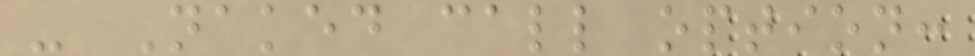- Naked call option:
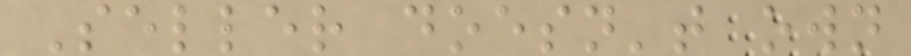Seller doesn't own
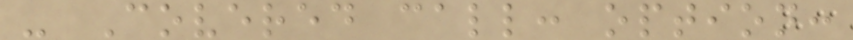- Covered call: option:
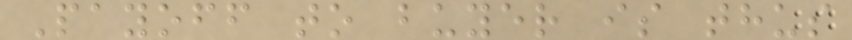Payoff to buyer is thus
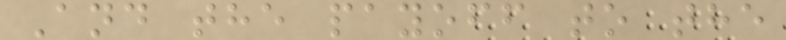And the payoff to the
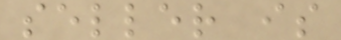seller is
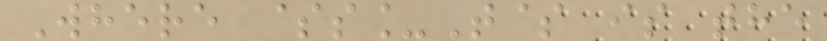Where $s_T$ is the
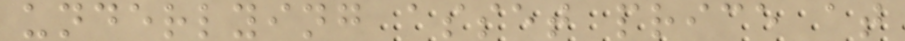underlying asset price at
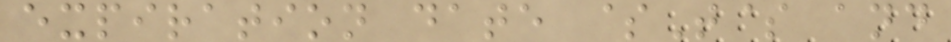expiration date $T$ and
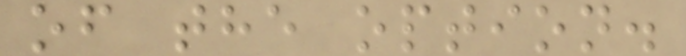of the option.
